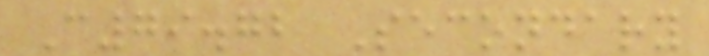C79.72 Secondary
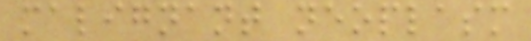malignant neoplasm
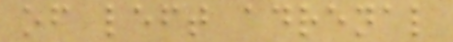of left adrenal
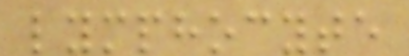lymphocyte
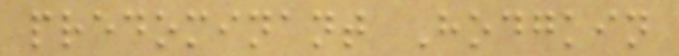predominant Hodgkin
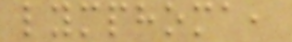lymphoma,
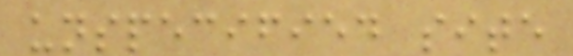unspecified site
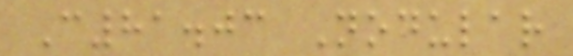C81.03 Nodular
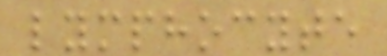lymphocyte
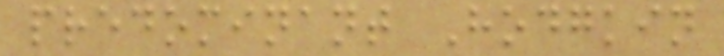predominant Hodgkin
